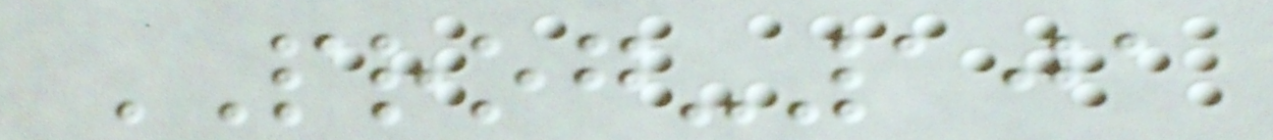PROG-101
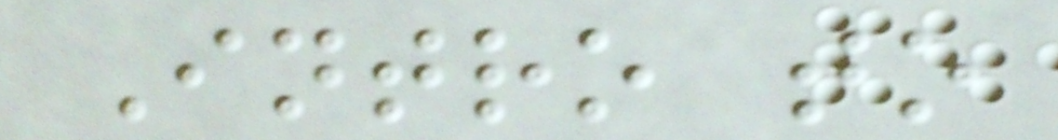Intro to
